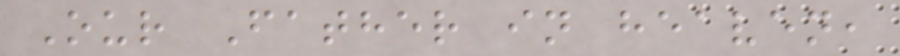Our Father in heaven,
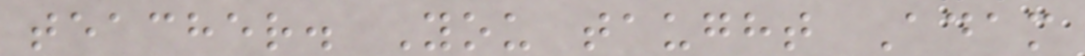teacher. You taught Adam
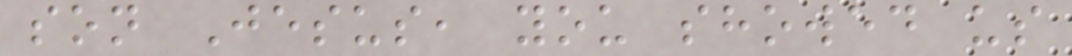son Jesus, you showed us
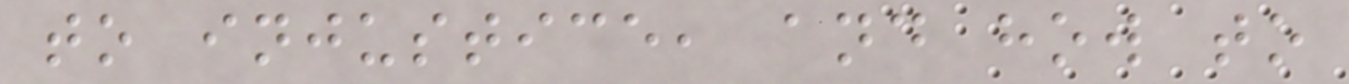to injustice, and how to
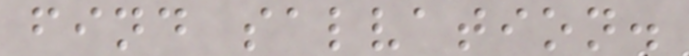find salvation.
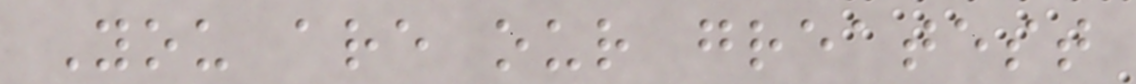You are our greatest
